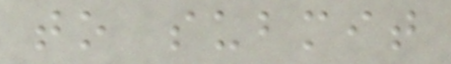to submit
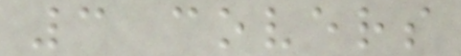3 covers
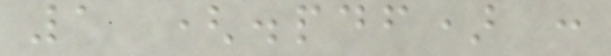1 (.pdf) :
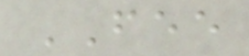FEE
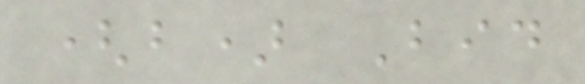(b) Bid
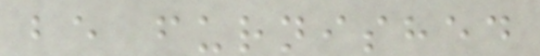be furnished
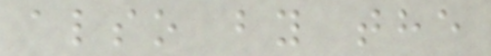also by the
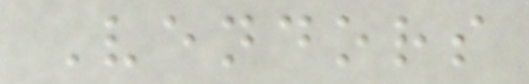Vendors
